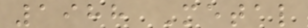1988 Metal
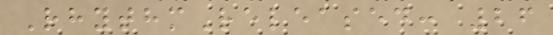RhythmReleased: 26
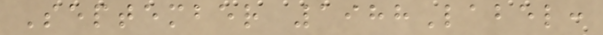September 1988Label:
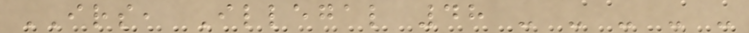IRS, Illegal 48 - - - - -
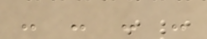- - - -
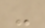-
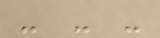- - -
